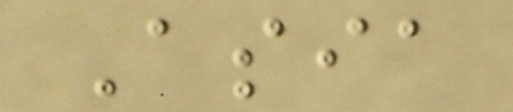Asia
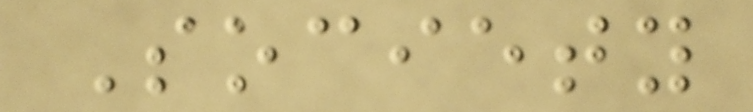Society
